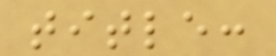title:
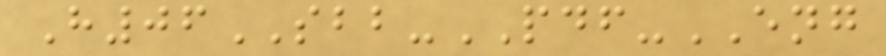H06SBB-PDF-ENG
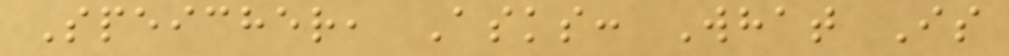Speicher, Asks: What Is
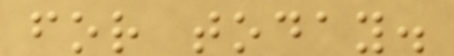for today.
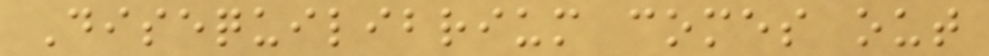Disequilibrium comes out
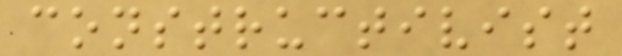constructivist
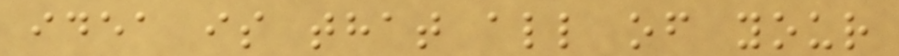idea is that all of your
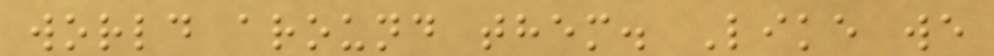world around them. Like we
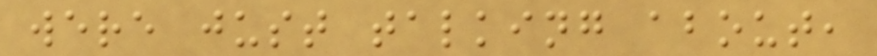were just talking about,
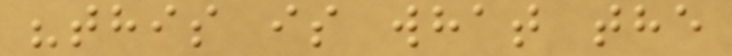"this is what the
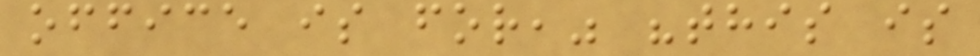office is for," "this is
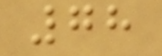78
